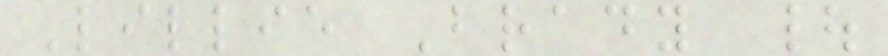Lillie Brady |
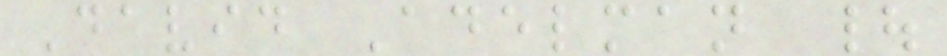David Adelman |
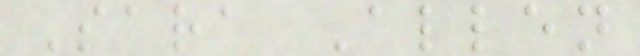Sara Allen
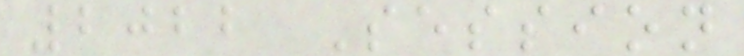2022 Session
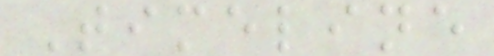Timeline
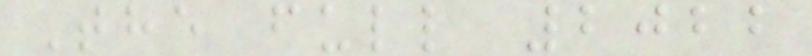The full 2022
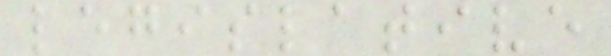legislative
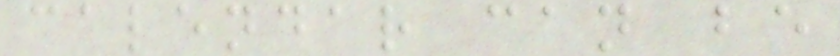calendar can be
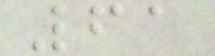61
